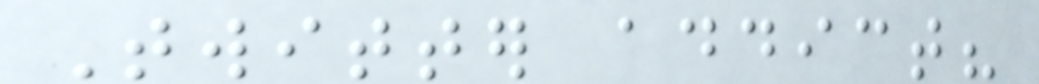Twitter addict?
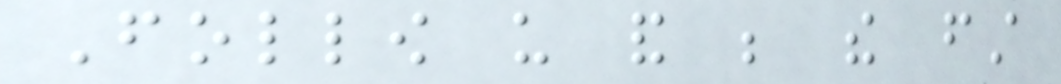Follow us and be the first
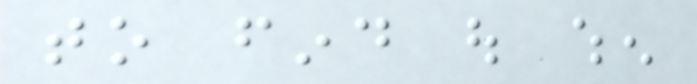to find out when
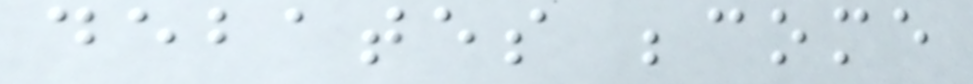debates become
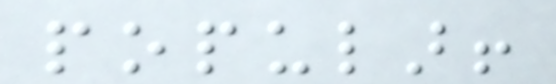popular!
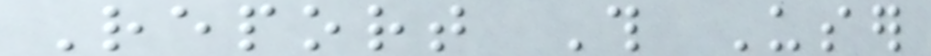Report This User
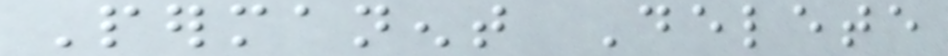Permanent Delete
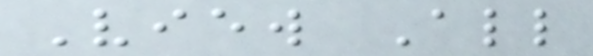View All
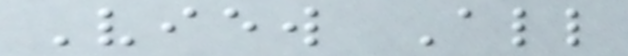View All
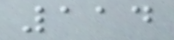114
